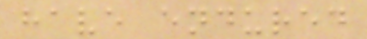have endured
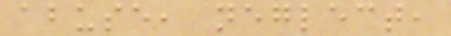abuse, neglect,
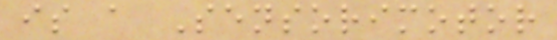is a Sensorimotor
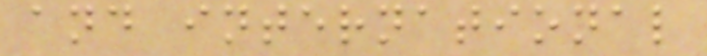and international
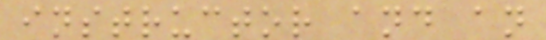instructor and an
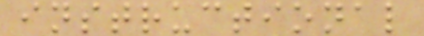instructional
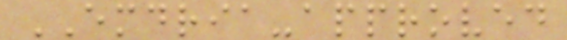EMDRIA-approved
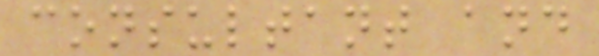consultant and
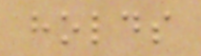holds
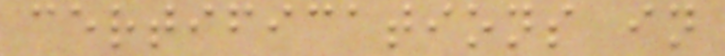certifications in
